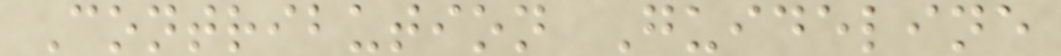Contribution Guideline
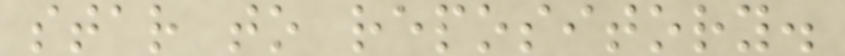star to repository.
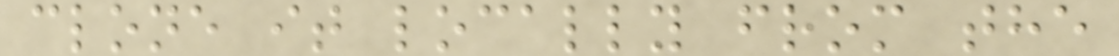clone it locally from the
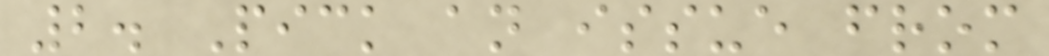2. Pick an issue from
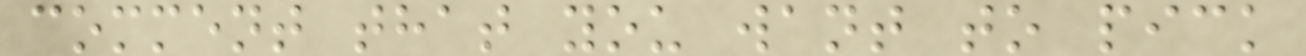comment that you want to pick
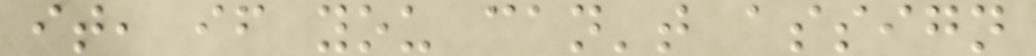it, if you can't assign
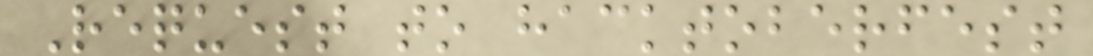Request to hacktoberfest
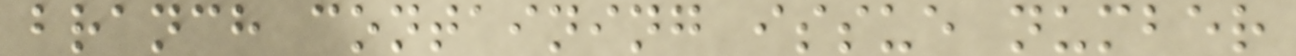branch containing issue number
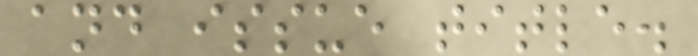and issue title.
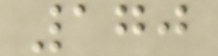170
